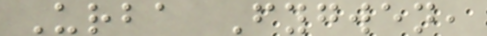Urba Fygwen,
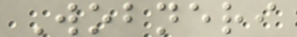Wobneri
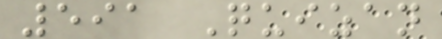591 Quizan
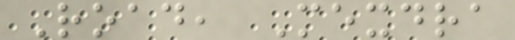Road, Mexdra
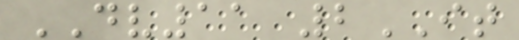DV11 2IT
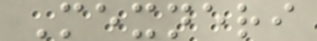Mexneri
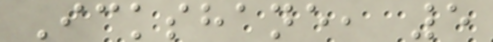Ickshane, 5
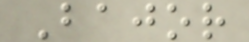Bajor
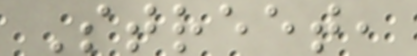Street,
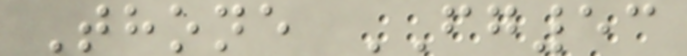Thone FG53
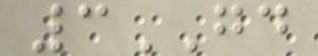3GD
